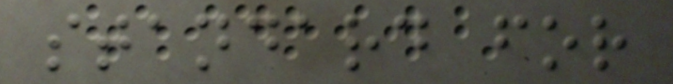standard for
